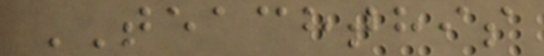TEACHTHIS
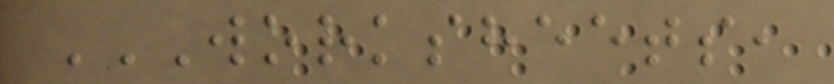WORKSHEETS,
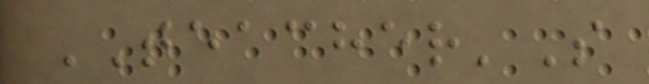TEACHER'S
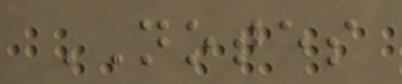NOTES
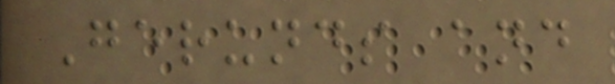Gerunds and
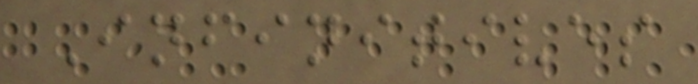Infinitives
